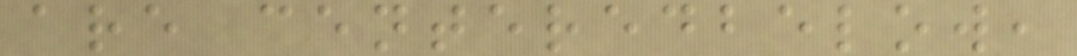are centeredbelow,
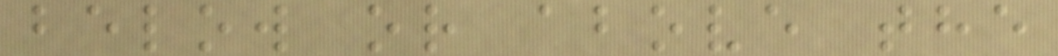below or above the
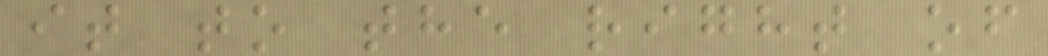it to the right of
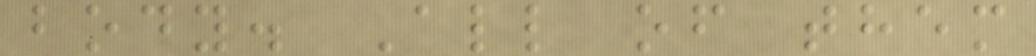body. All of them
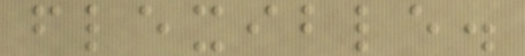flexible.
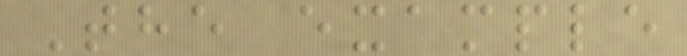The example
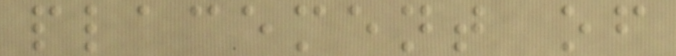placement of
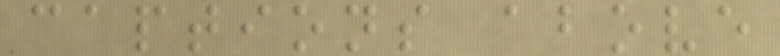captions above
